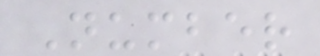Number
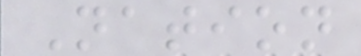Nation
